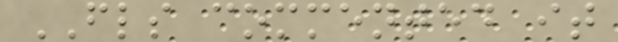FLS commented it
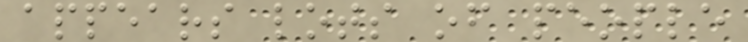appears lots of people
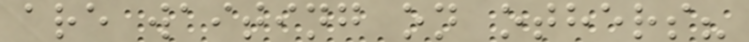are waiting on others?
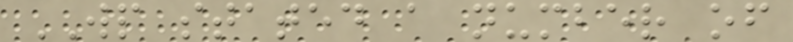WP stated a number of
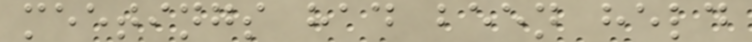meetings had been held
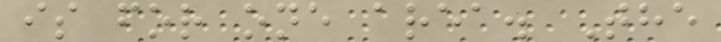is for one area. The
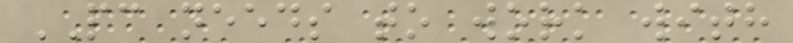PC needs to work with
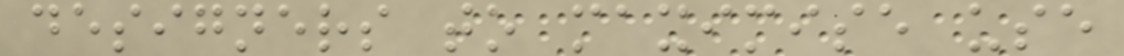designers to maximise use
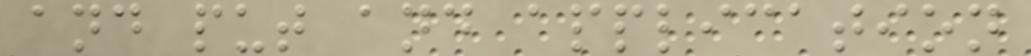and put and application
